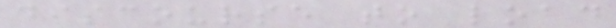discourse to load
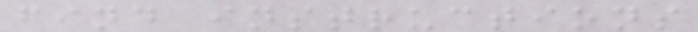find instructions
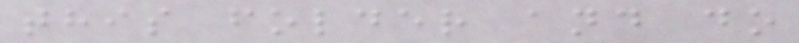this folder and do
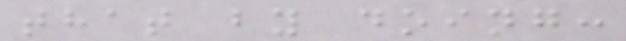that by doing:
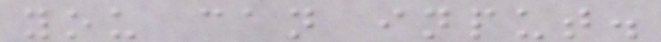you can input.
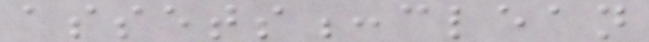assets:clean
